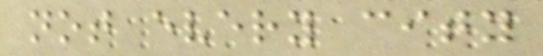not every city
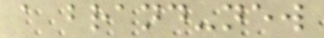a brand-new
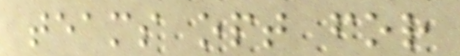teams opt for
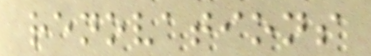renovations
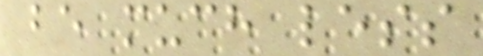be much less
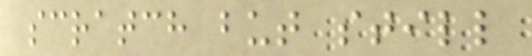scratch but still
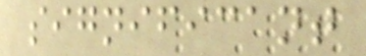significant
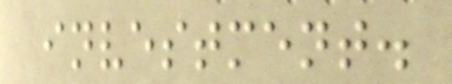investment.
